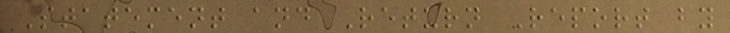Statement and Return Report by
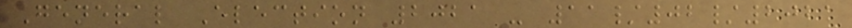General Election 2021 - 11/02/2021
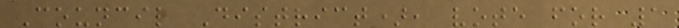Council District), vote for 1
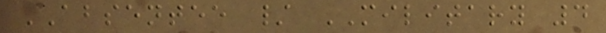ABSENTEE / MILITARY 4
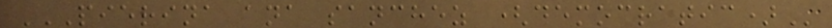PIERINA ANA SANCHEZ (DEMOCRATIC)
